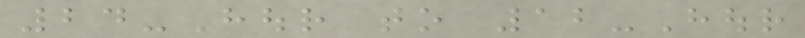24-Hour to 12-Hour
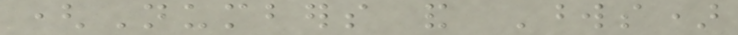(Numbers and Words)
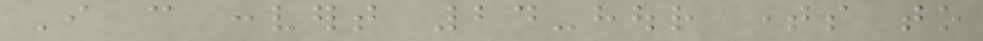I can convert 24-hour times to
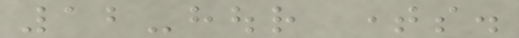12-hour times.
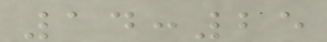14:25
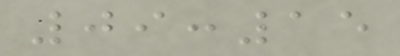09:15
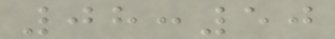08:50
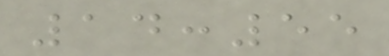14:55
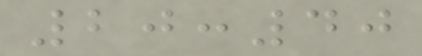20:40
